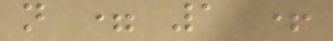n = 1 +
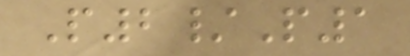P2/P1
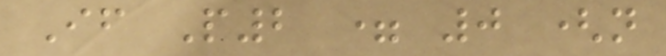If P2 = 0 (n
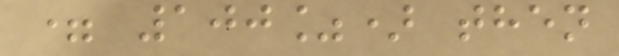= 100%) then
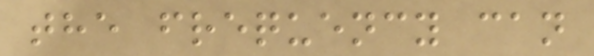the frequency can
